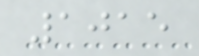1015
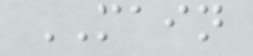MAIN
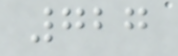727
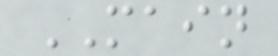MAIN
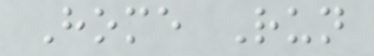Home Run
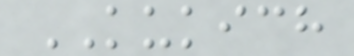KUKICH
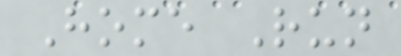Home Run
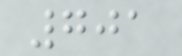701
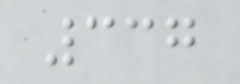337
